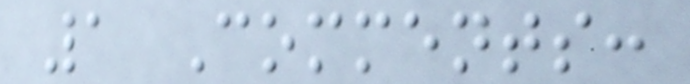1 Comments:
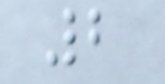2
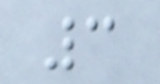3
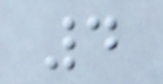4
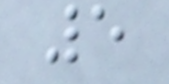5
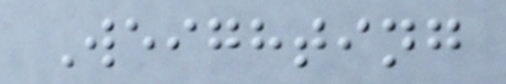Weighting
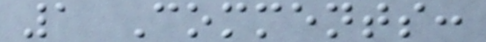1 Comments:
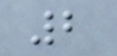2
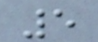5
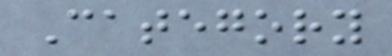Category
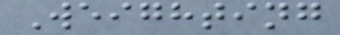Weighting
